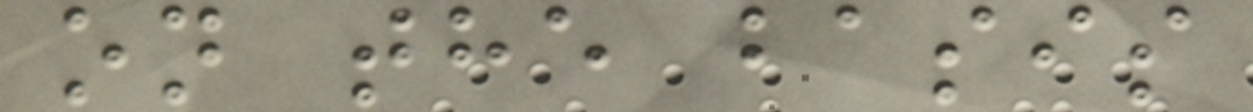on the basis
